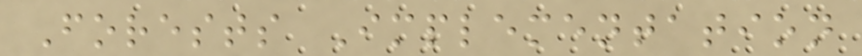Forests Implementation
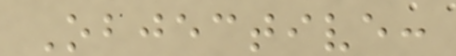Objective:
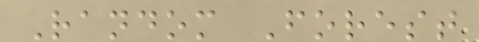Random Forest
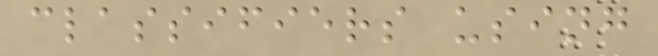classifiers using
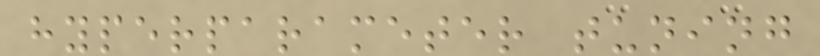hyperparameter tuning
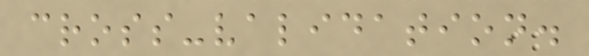cross-validation.
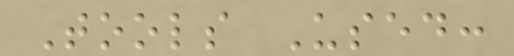Tools Used:
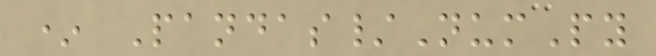* Pandas/NumPy
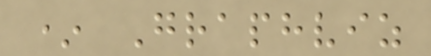* Graphviz
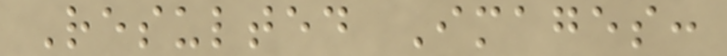Resulted Images:
